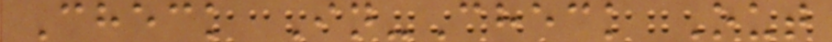Check In-Check Out
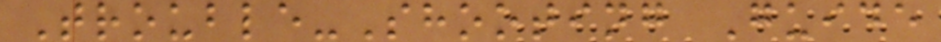Trouble-Shooting Guide
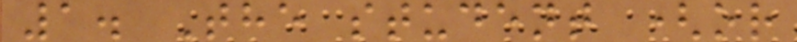1. The student (or
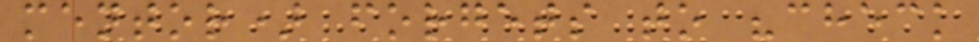mentor) forgets to "check
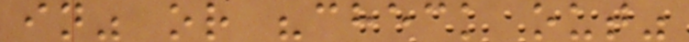in" or "check out"
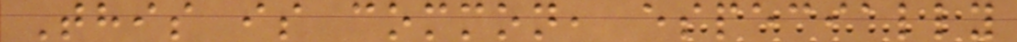This is common, especially
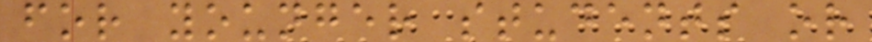for younger students or
